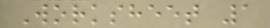Worksheet 1
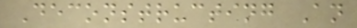Deconstructing An
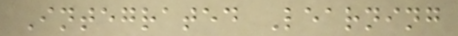Integrated Learning
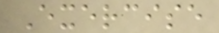Exercise
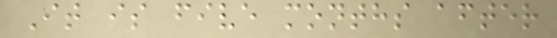It is five months after
